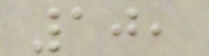10,
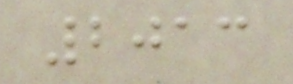2013
